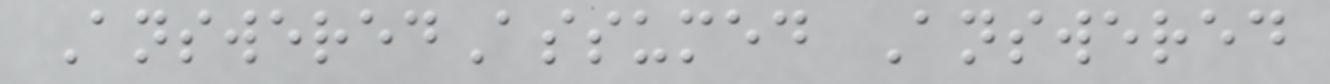AnsweredAssumed Answered
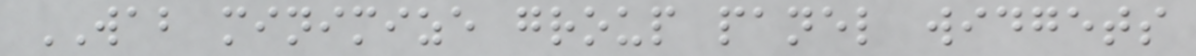WAB minimize group panel widgets
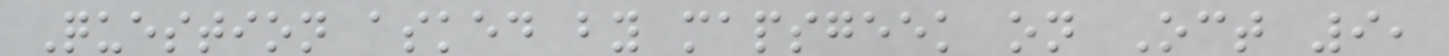Question asked by mapsgeek on Oct 9,
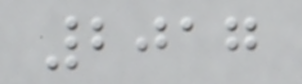2017
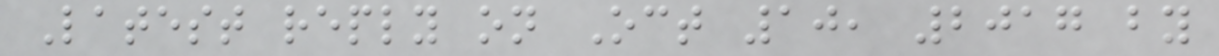Latest reply on Oct 10, 2017 by
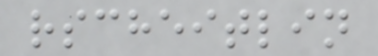rscheitlin
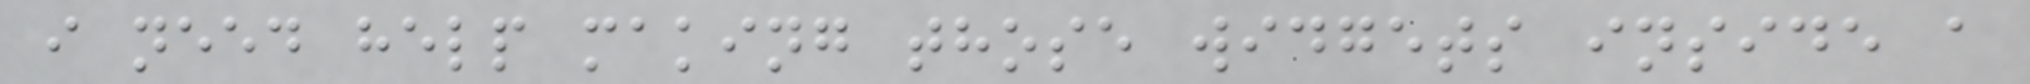i need help making those widgets inside a
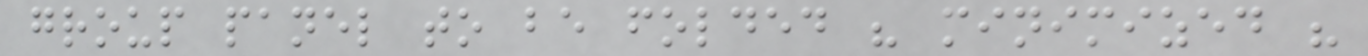group panel to be folded " minimized "
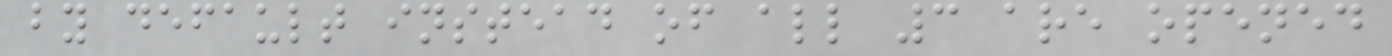by default instead of all 3 are opened
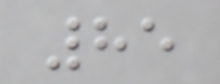85
